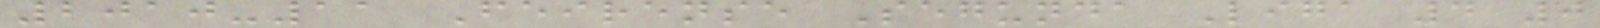2010-11 Feirense Segunda Liga 4 0
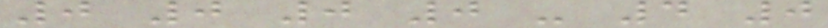0 0 0 0 - 4 0
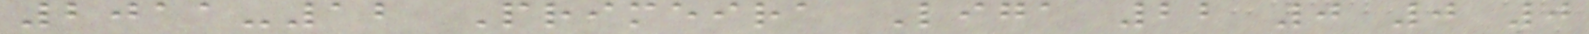2011-12 Primeira Liga 22 0 0 0
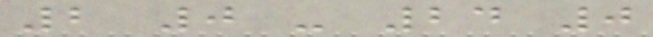2 0 - 24 0
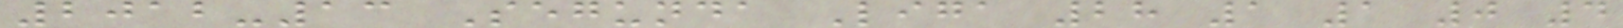2012-13 Segunda Liga 28 1 1 0 4
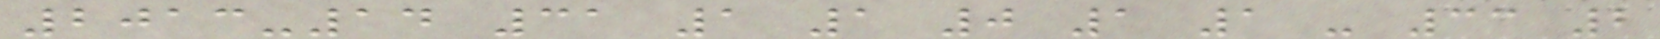2013-14 31 1 1 0 1 1 - 33 2
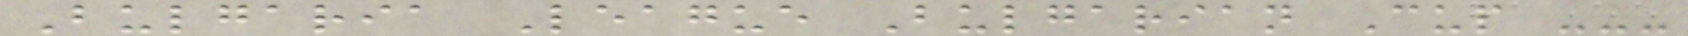Bulgaria League Bulgarian Cup ---
